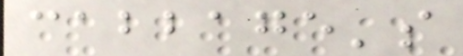cabbage's
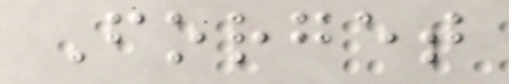Forget
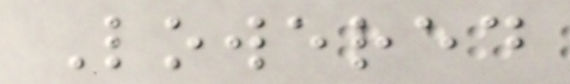Lowered
